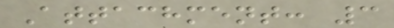Attachment: 3
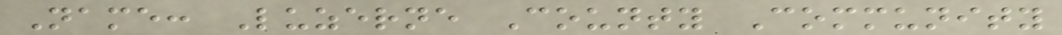Name: Luzerne County Community
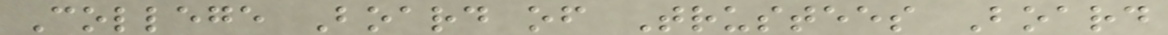College Board of Trustees Board
